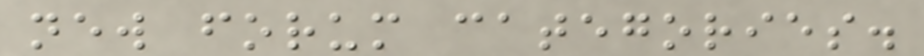new forum categories.
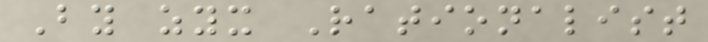By zyx Rationalist
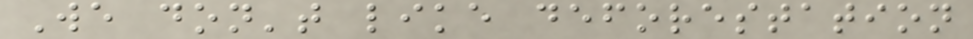We don't like deforestation
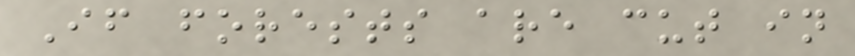If forests are cut in
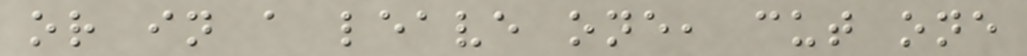or in a leave one, cut one
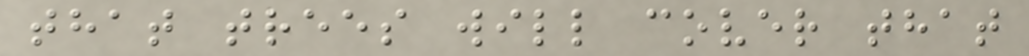that trees will cover that
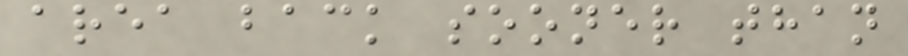area back sooner than
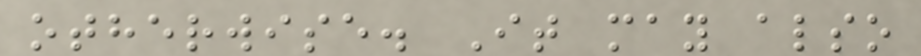otherwise. It may also
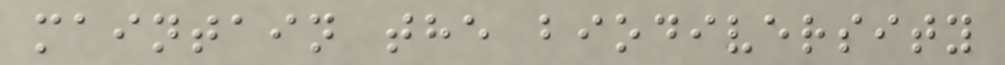maintain the biodiversity
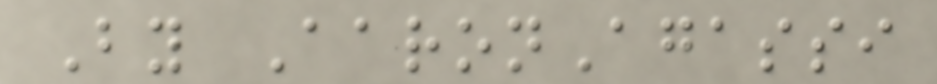By AaronAgassi
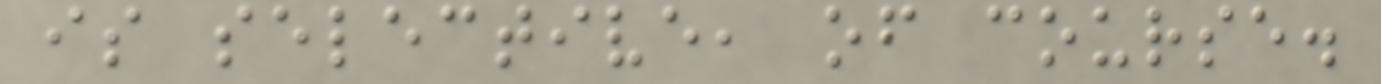is selective, of course.
